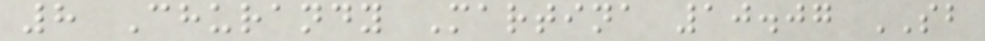8 Churandy Martina 10.07 SB
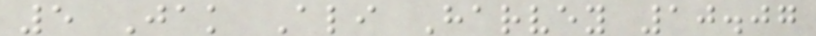5 Jak Ali Harvey 10.07
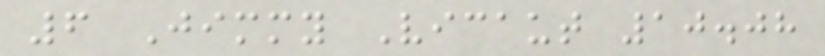6 Jimmy Vicaut 10.08
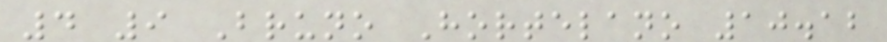4 9 Bruno Hortelano 10.12
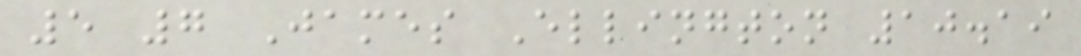5 7 James Ellington 10.19
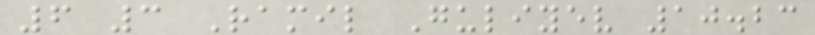6 3 Ramil Guliyev 10.23
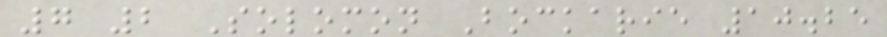7 2 Solomon Bockarie 10.25
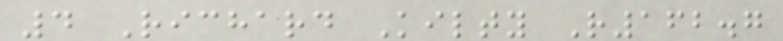4 Richard Kilty R162.7
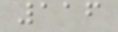116
